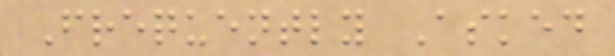Frequently Asked
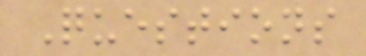Questions
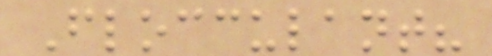Flocculant?
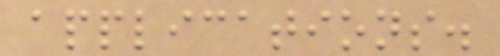applications.
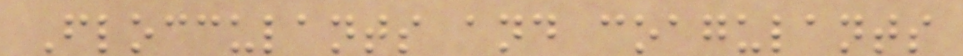Flocculants and coagulants
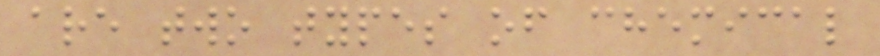are two types of chemical
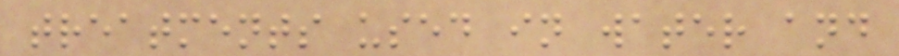treatments used in water and
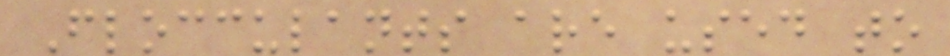Flocculants are used to
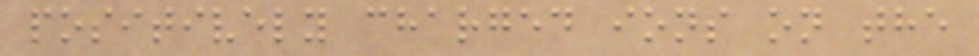positively charged ions on the
